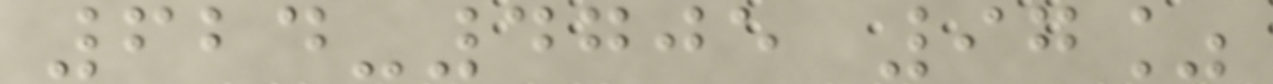624-4705 97%
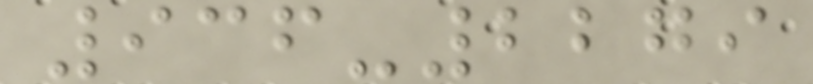936-2279
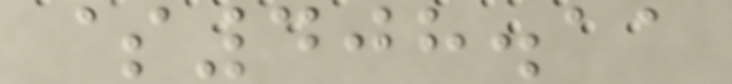$408.11
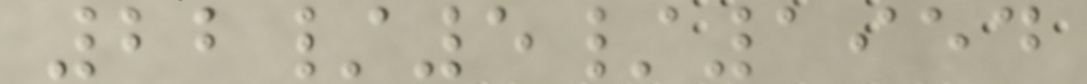22/5/1954
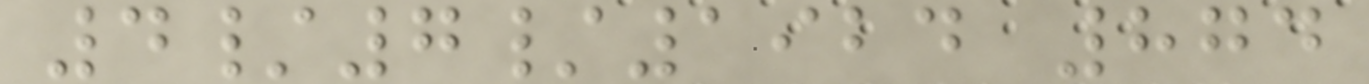4/7/1924 874
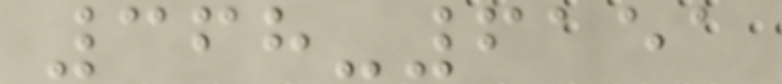368-6151
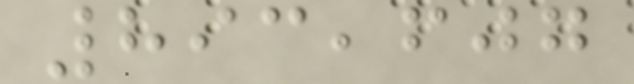893,607
